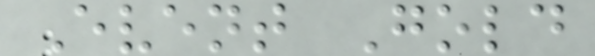Event Gold
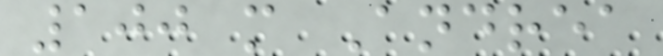100 m Andrea
